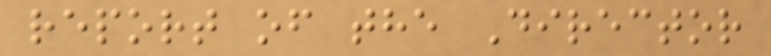report of the Director
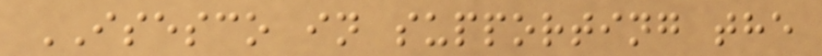ISESCO in supporting the
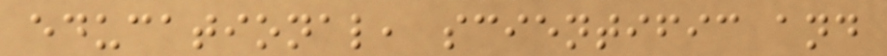educational, scientific and
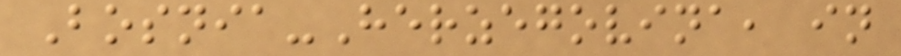Bosnia-Herzegovina, in
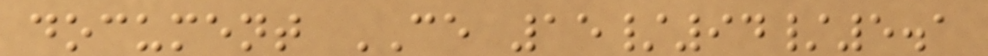document CE 15/94/5.1
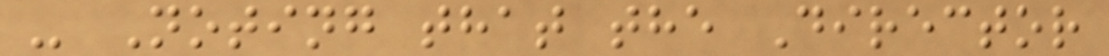- Noting that the Director
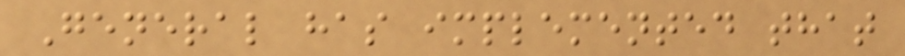General has implemented that
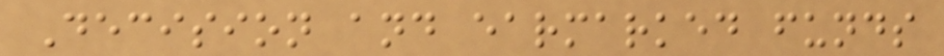Decision and earmarked funds
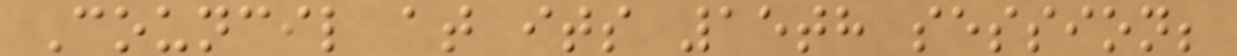Council at its 15th session;
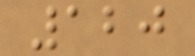120
